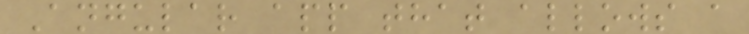Angular app that allows a
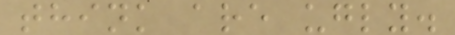think are ugly.
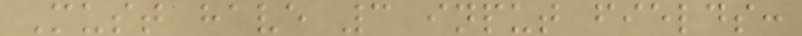Must have 3 input fields:
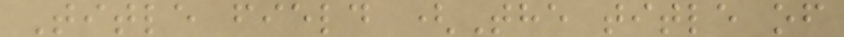Title field (The title of
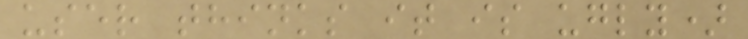user thinks it is ugly)
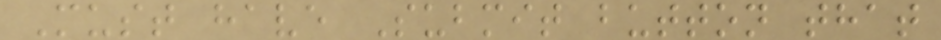Must have Submit button that
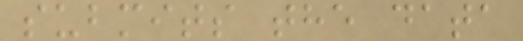submits the data
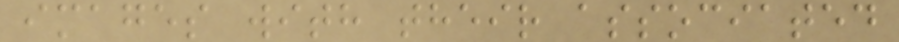images with their associated
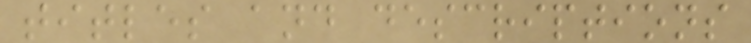titles and descriptions
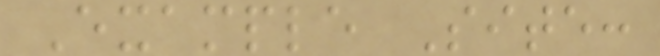Example Site:
